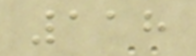118
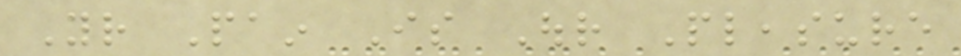Your Pain Is Our Pleasure
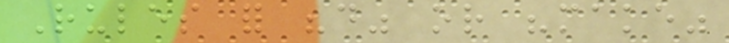Rules for "do" or "make"
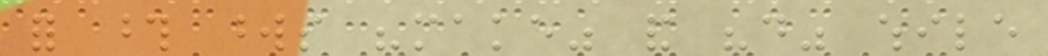for those words "make" and "do" while
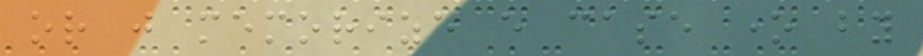or just memorize every case one by
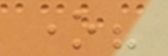one?
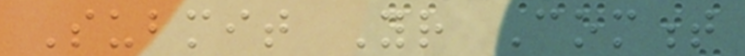Submit Your Comment
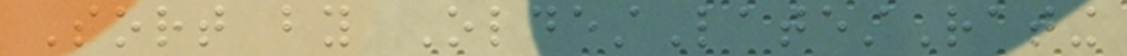Sort by OldestLatestRating
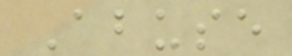Abuse
